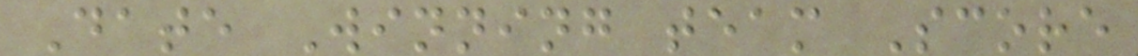Date Winning team Score
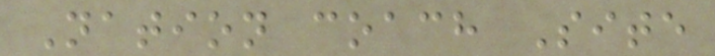Nation coach Site
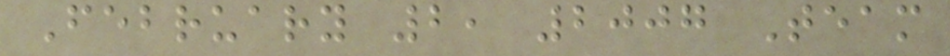February 2, 2007 Team
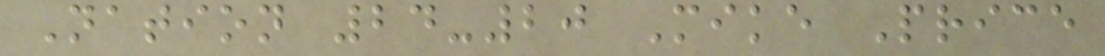Nation 24-20 Mike Price
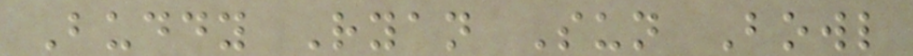Buddy Ryan Sun Bowl
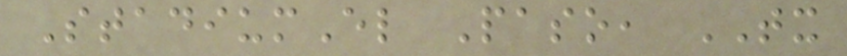StadiumEl Paso, TX
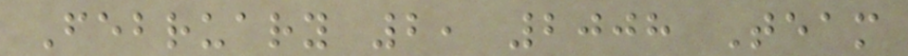February 2, 2008 Team
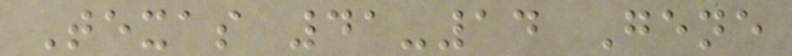Texas 41-14 Gene
